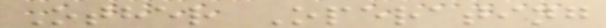Other Operating
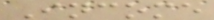Income
